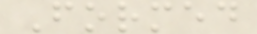Formed
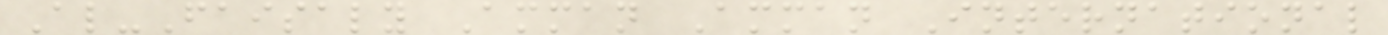Al-Faisaly Amman Amman International
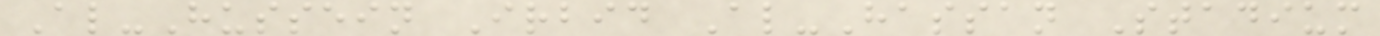Al-Hussein Irbid Al-Hassan Stadium
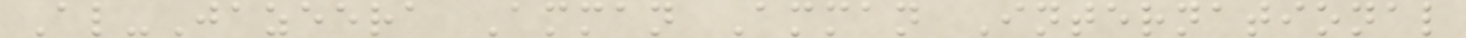Al-Jazeera Amman Amman International
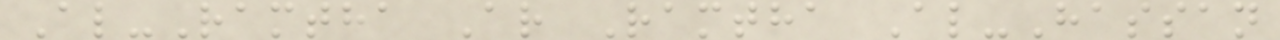Al-Ramtha Ar Ramtha Al-Hassan
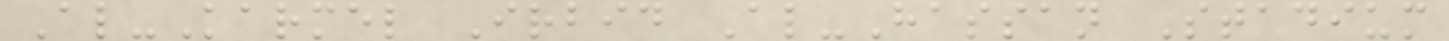Al-Karmel Irbid Al-Hassan Stadium
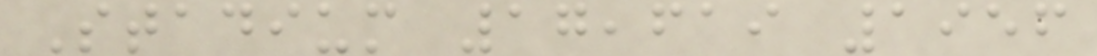Stadium 17,619 1956
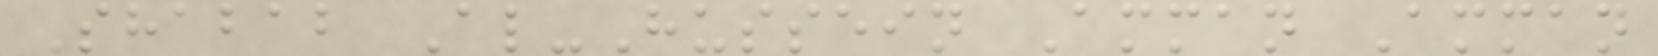Shabab Al-Hussein Amman Amman
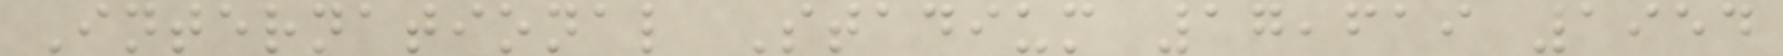International Stadium 17,619 1954
